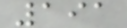191
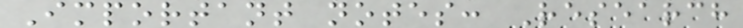Important notes: Research
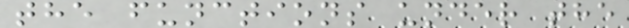the functions under the
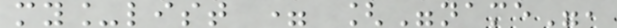my_list = ["name",
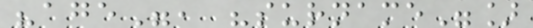"age", "surname"]
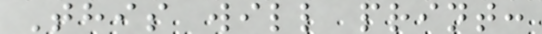This will print:
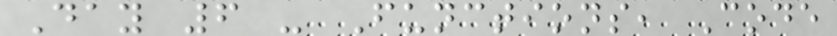Day 6 - Functions, Code
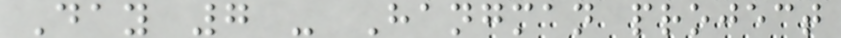Day 7 - Hangman project
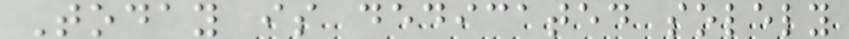Today is dedicated solely
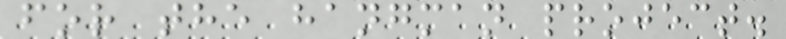for the hangman project.
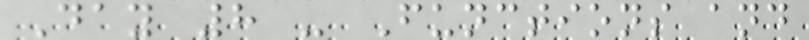Day 8 - Functions and
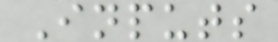Inputs
